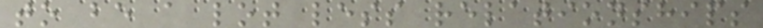to be a lot less relationships
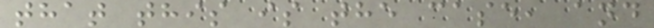that this is the case, and
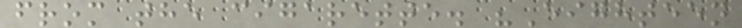from the cigarette. "Eighteen
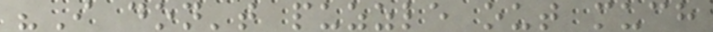"I don't puzzle out much
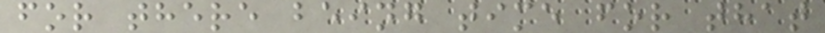for there being time for that
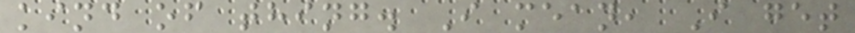kind of thing. I mean, I get
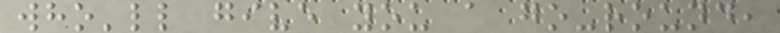who'll give you a go-round,
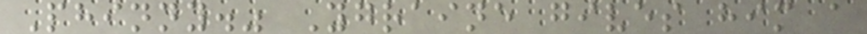Phinny." Ygraine gives him a
